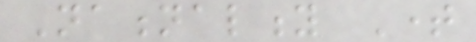Nationality Time
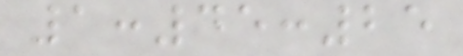1:45:25
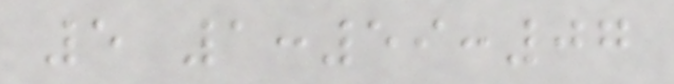5 1:59:07
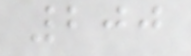200
